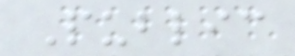Public
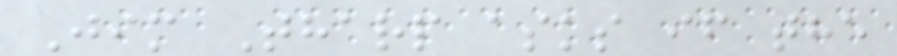Jim Tharp asks if the
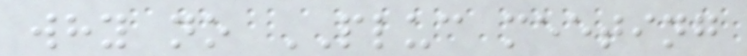why no PLUC meeting
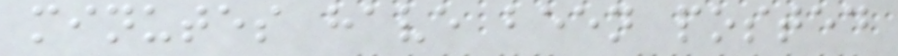minutes have been posted
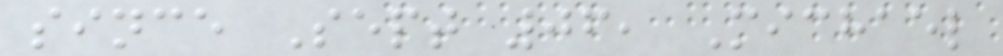since Sept 06, Michael
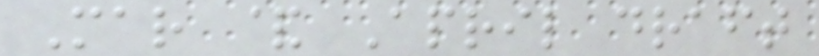Mar & April draft
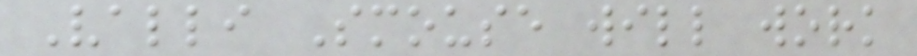Valli Smouse will work
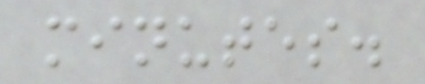minutes.
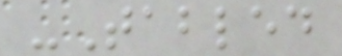-Tabled
